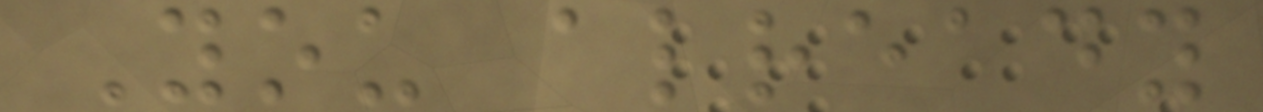You already
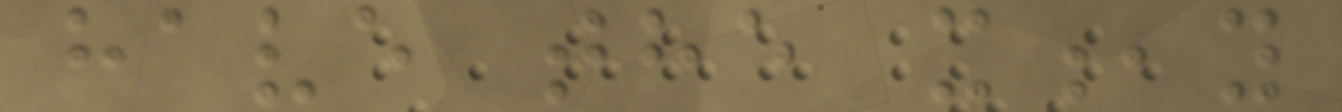have the x,y
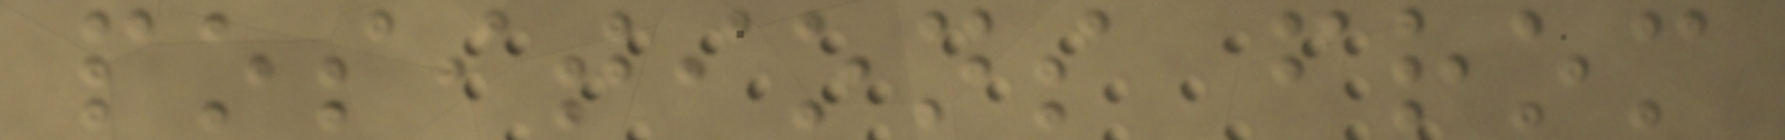positions from
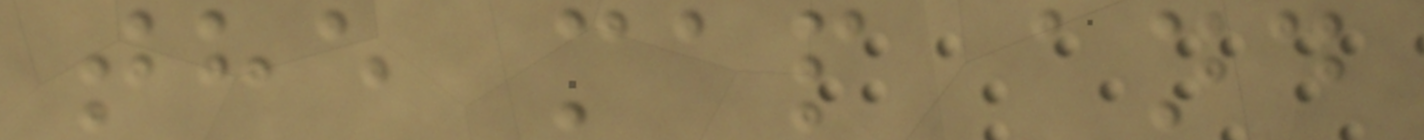the map and
